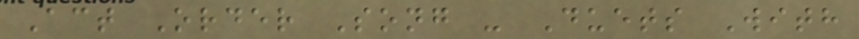Act Order Song - Duets With
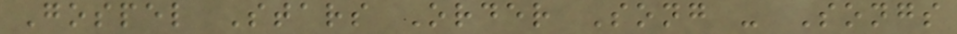Gospel Stars Order Song - Songs
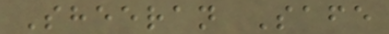Sheeran Safe
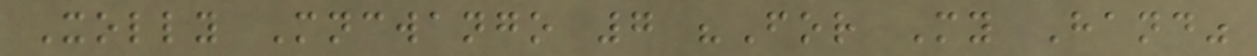Xolly Mncwango 7 "For My Hand"
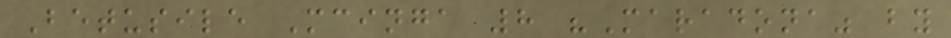Betusile Mcinga 8 "Maradona" by
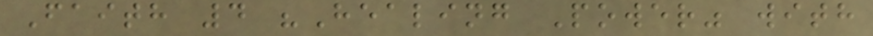Faith 4 "Healing Power" with
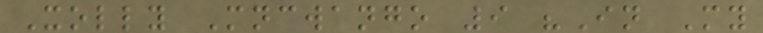Xolly Mncwango 9 "In My
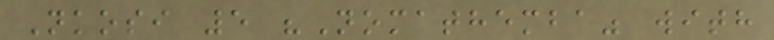Nkosi 5 "Nomathemba" with
